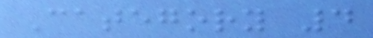Category 4
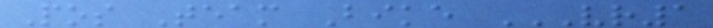Pos Team Bike VR1
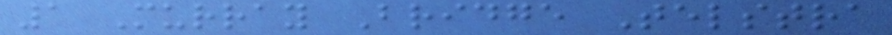1 Murray Bridge Telstra
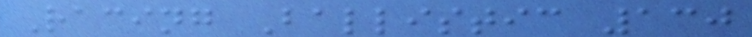Racing Ballistic 130
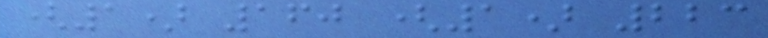(1) 160 (1) 223
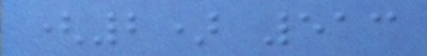(2) 513
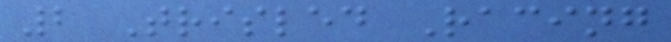2 Trisled Racing
